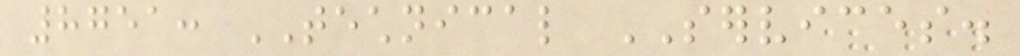8751: TECHNICAL SERVICES.
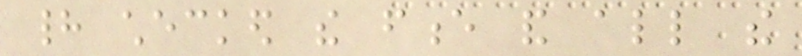had checked the fence and all the
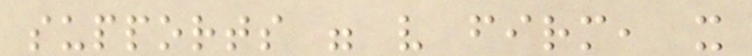supports were very firm, it
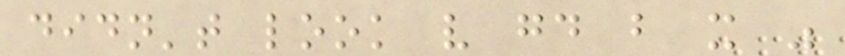didn't look very good but it was
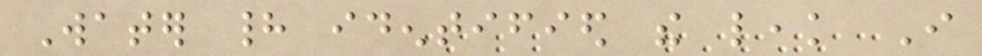Water had identified the leak I
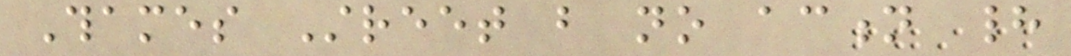Thames Street but no action had
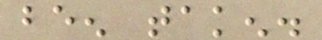been taken.
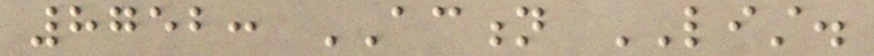8752: ACTION LIST.
